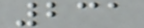231
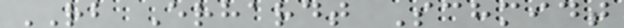RB Erhardt Schmidt
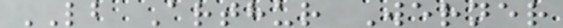LB Arthur Werner
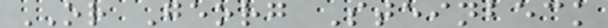OR Georg Steinbeck
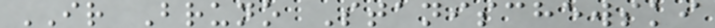IR Bruno Stanischewski
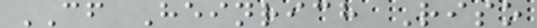CF Heinrich Riso
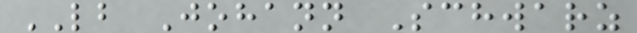LB Johann Schwarz
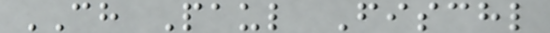CH Paul Fischl
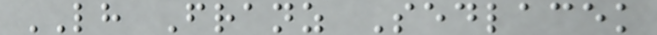LH Franz Sedlacek
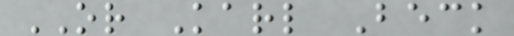OR Karl Beck
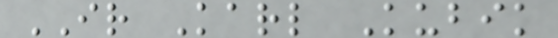IR Karl Kubik
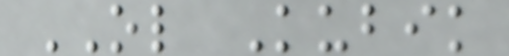OL Kubik
